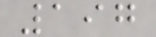197
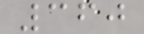360
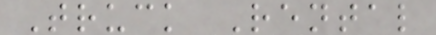Truck Rental
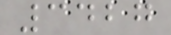3427
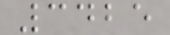3425
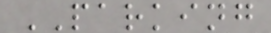PARKING
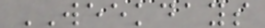WEEKDAYS
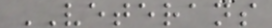VETERANS
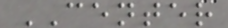CENTER
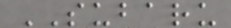SUBARU
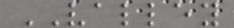VALLEY
